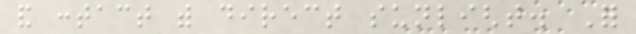and contact with direct sunlight. For
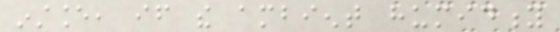instance, if the ambient humidity
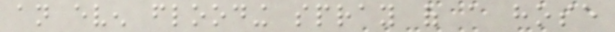an even flooding spray of a hose
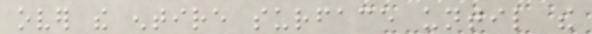over the entire surface until the
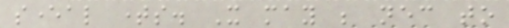several times. It may be necessary to
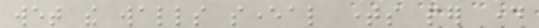wet the walls several times per day
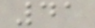41
